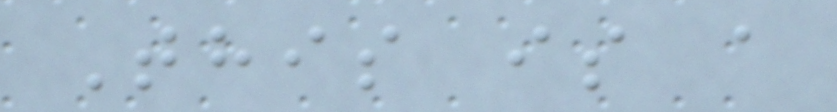This is a
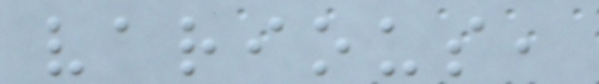various,
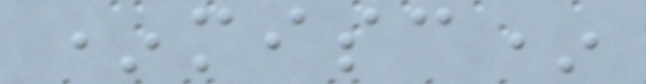*misc*
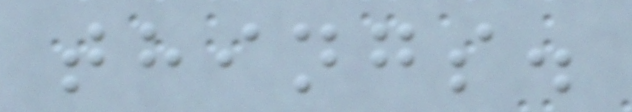things.
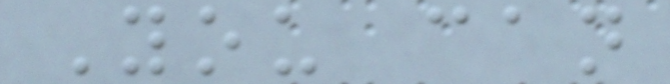You can
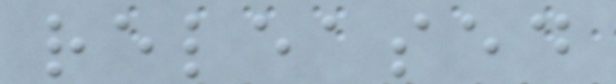released
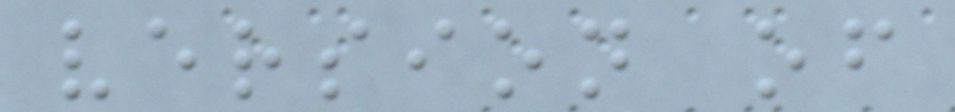version of
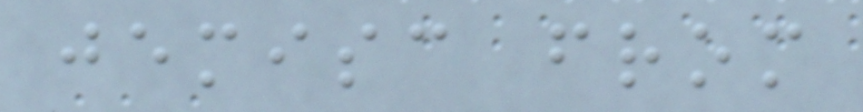jemisc from
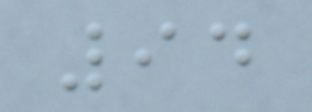94
